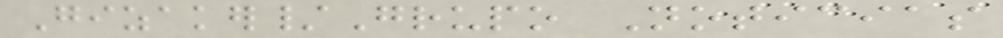Gizaker/Grupo Noticias
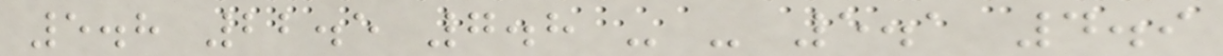5.8 22.5 7.8 - - 5.1 4.9
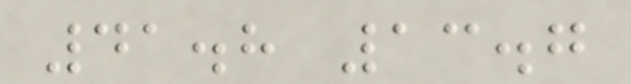41.8 13.7
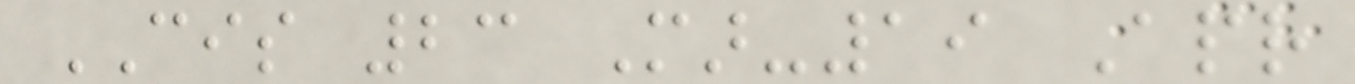CIS 23 Mar-19 Apr
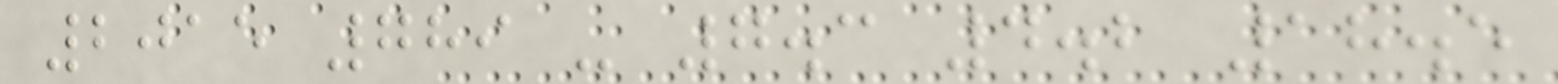2015 789 - 7.3 4.2 18.5
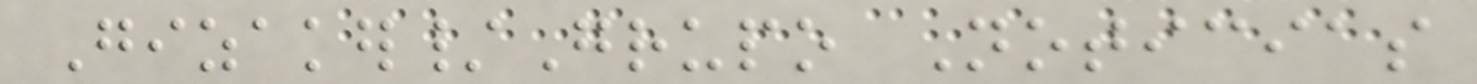Gizaker/Grupo Noticias
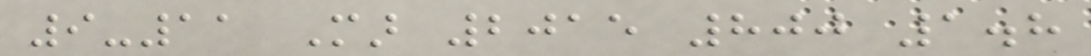9-11 Mar 2015 800 1.8
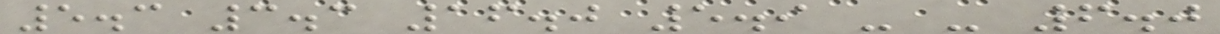5.3 3.3 16.0 5.9 - - 6.0
